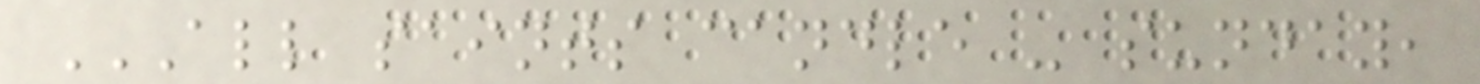ALL SAINTS CANDLE - SUNDAY,
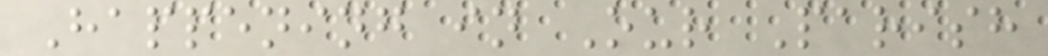Happening in Our Parish
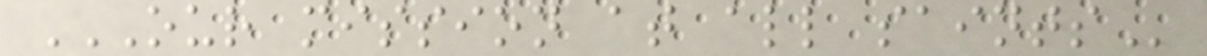OUR MISSION AT ALL SAINTS
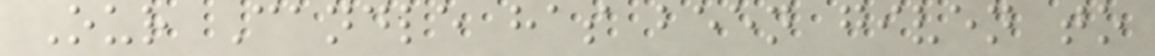Our Candle has been given to
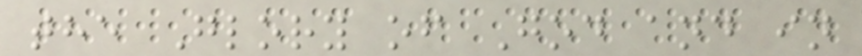the Glory of God and in
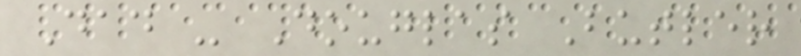Dad - Douglas Butler
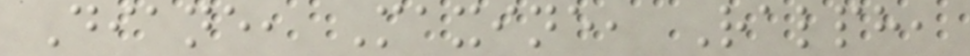Diane, Maxine, Ralph,
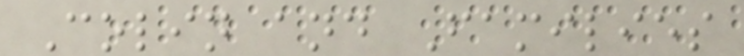Colin and Families
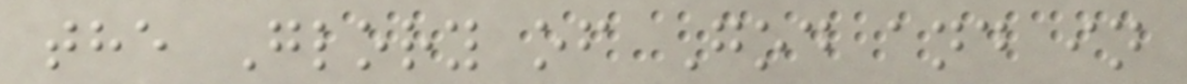the Glory of God and in
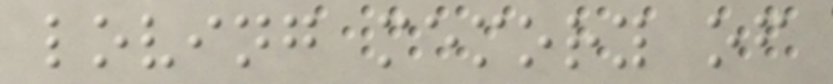loving memory of
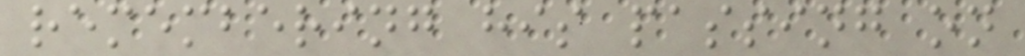remembering his passing on
